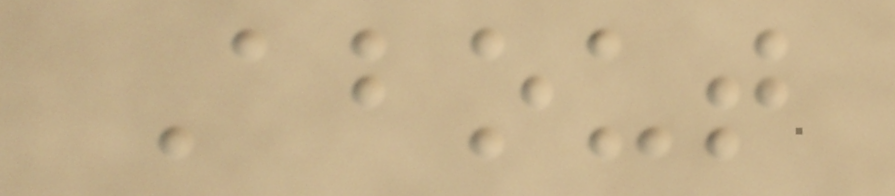About
